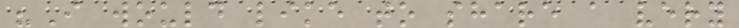"I would like to share a very
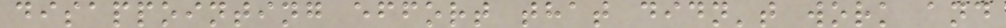disappointing effort that didn't work and
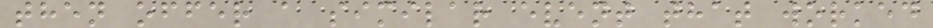then offer a similar event that worked
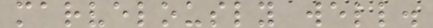marvelously well.
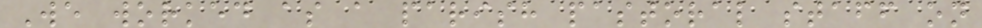We worked as a parish pastoral staff on
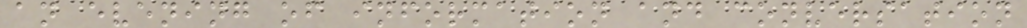an evening of information and conversation
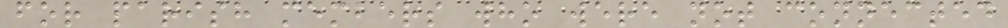for parish members who were not connected
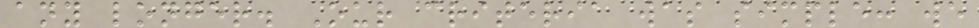any longer. Our criteria was simple: we
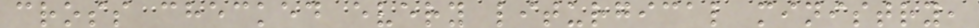cross checked every liturgical ministry,
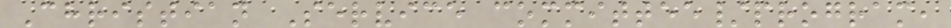Christian Service committee/program,
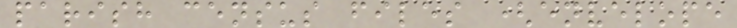parish census files (envelope
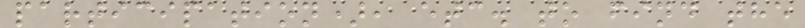participation), etc. to find the
